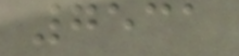7531
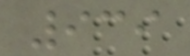939
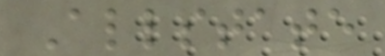Allstate
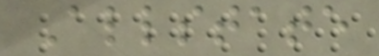Allstate
